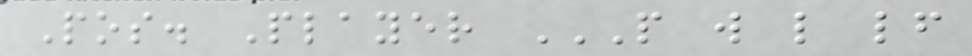Pos. Player P W L LF
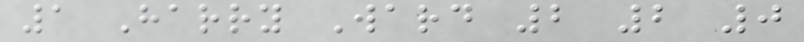1 Harry Ward 2 2 0
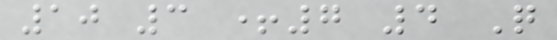10 3 +7 4 Q
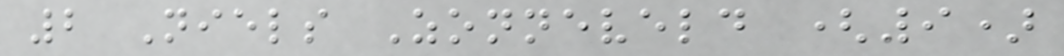2 Niels Zonneveld (9)
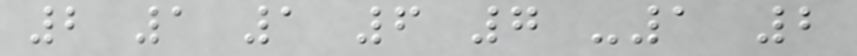2 1 1 6 7 -1 2
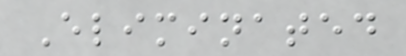Eliminated
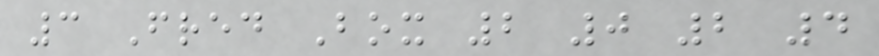3 Fred Box 2 0 2 4
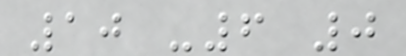10 -6 0
